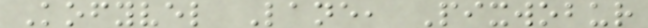Kofyvel Lane, Pixwobur
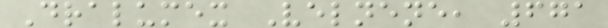Dralumex Velnene, 671
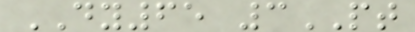DY65 3PT
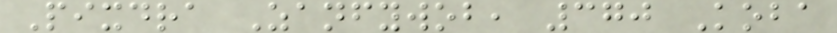Pixdra Zanfywob, 370 Koba
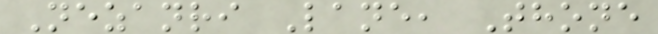Nezanri Lane, Thone
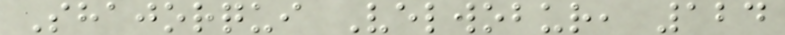Shajorqui Velwobur, 124
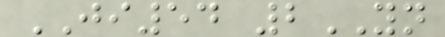JI54 2YN
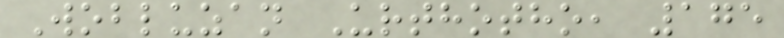Wobluzan Urthotho, 175
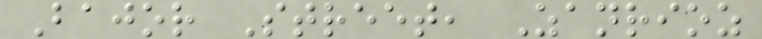Bajor Street, Zanrioz
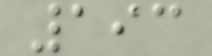193
